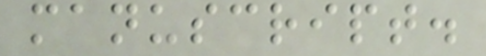manuscript.
